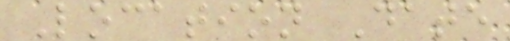Location Date
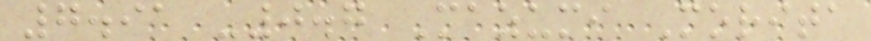7.91 -0.7 Mazumi Morita
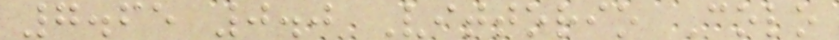7.65 0.0 Vittorio Colo
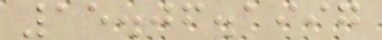15.06.1997
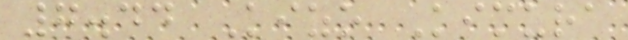7.44 Kizo Kimura
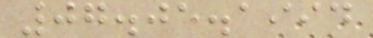07.05.1994
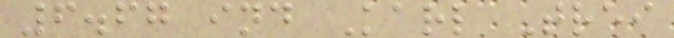6.67 ind Karl Trei
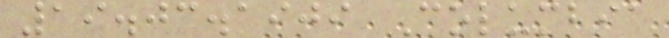19.03.1909 Columbia
